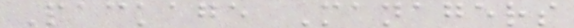Package Managers
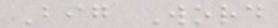Big Word
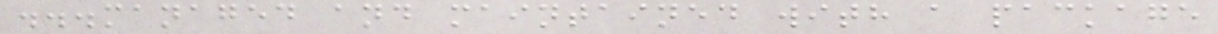...managed and maintained with a package
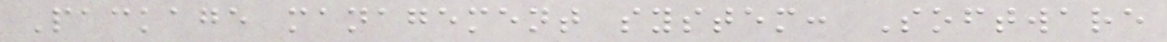Package management system: Software
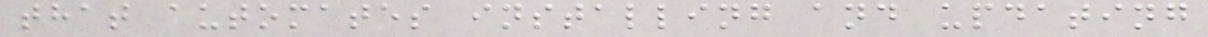that automates installing and updating
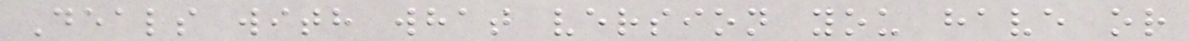Deals with what version you have or
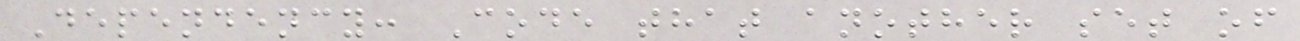Dependency: Code that another set of
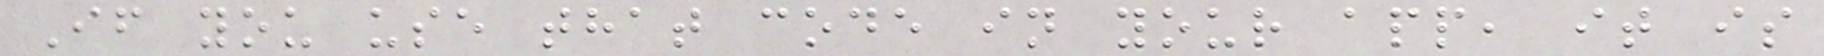If you use that code in your app, it is
